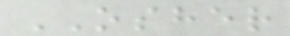OSHER
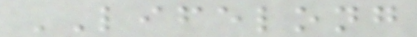LIFELONG
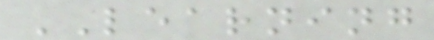LEARNING
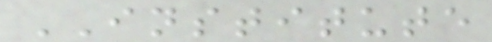INSTITUTE
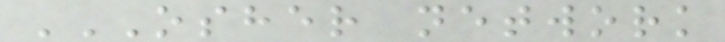OSHER NETWORK
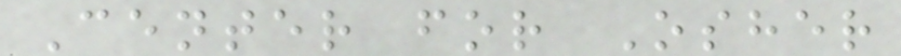Center for Osher
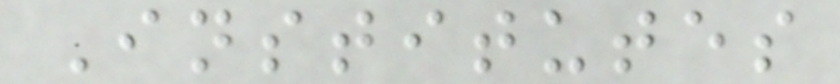Institutes
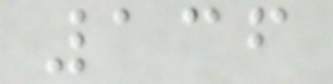136
